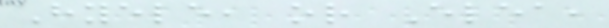Hyele, or Elea,
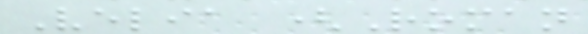Velia (Roman
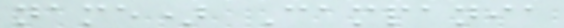name) Campania
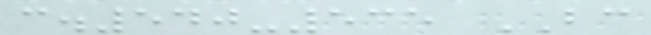c.540-535 BC
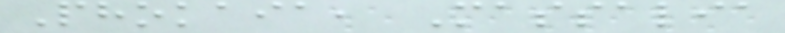Phokaia, Massalia
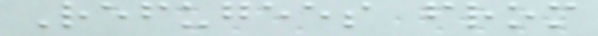Refugees from
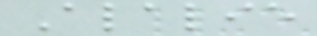Alalie
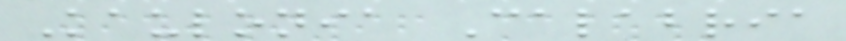Kaulonia Calabria
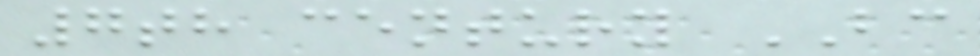7th century BC
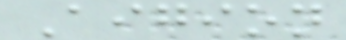Aigion
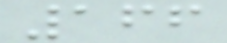166
